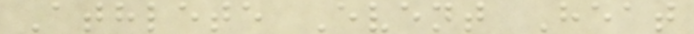Athlete Event Heat
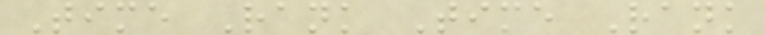Time Rank Time Rank
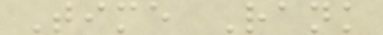Time Rank
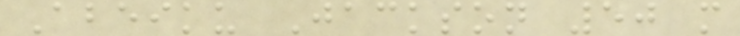Abeiku Jackson 50 m
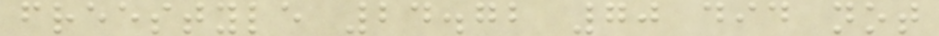freestyle 24.72 70 did not
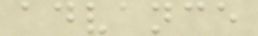advance
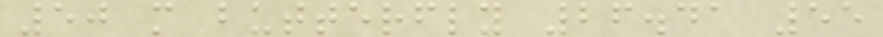50 m butterfly 26.41 55
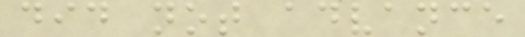did not advance
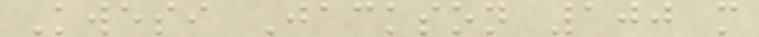Kwesi Jackson 100 m
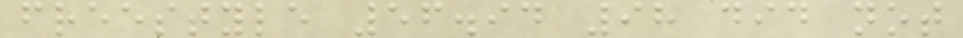freestyle 56.94 98 did not
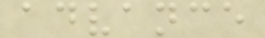advance
